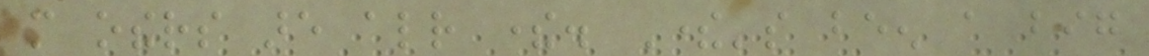more others are already there. There's been a big
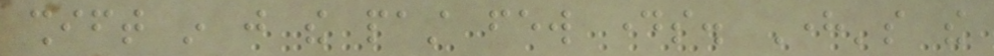shift in just the past few days. Here's the
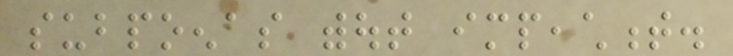subpoenas without impeachment.
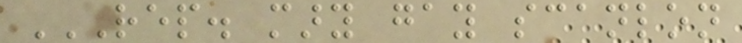REP. MARY GAY SCANLON
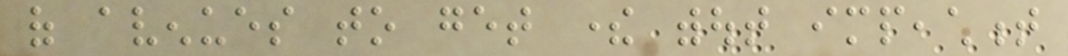of avenues to get there without impeachment
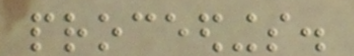proceedings.
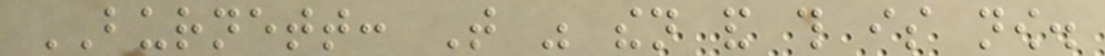BURNETT: That was then and this is now.
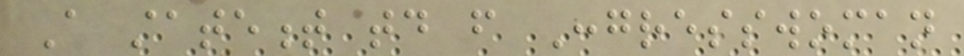A statement today from Congresswoman
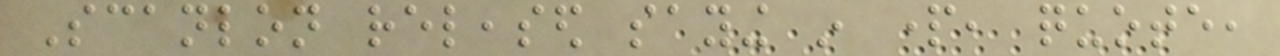Scanlon released saying in part, quote,
